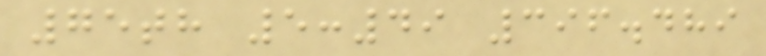75th 5:49 396.489
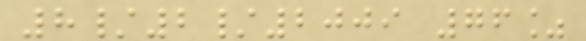8/2/2009 76%
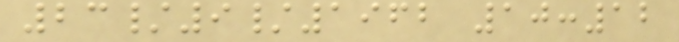23/9/1962 10:12
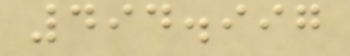494.997
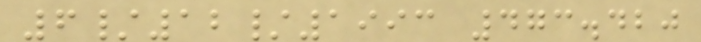6/12/1993 473.420
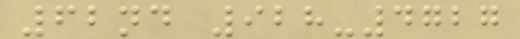62nd 928-4727
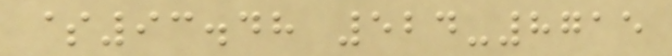$93.48 524-8715
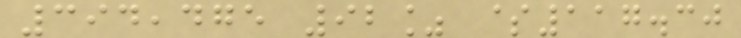394,475 92% $117.30
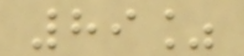89%
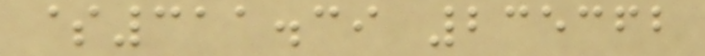$311.39 235362
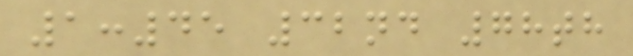1:45 32nd 78th
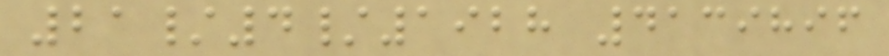21/4/1928 4139896
